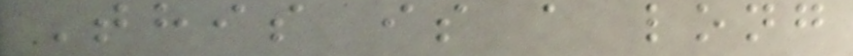This is a long
